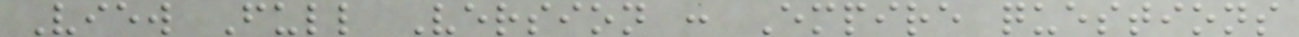View Full Version : Empire questions
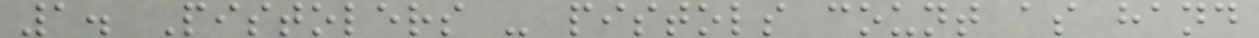1. Pistolers - pistols count as hand
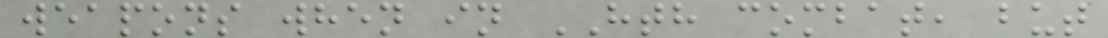weapons when in HTH combat, but
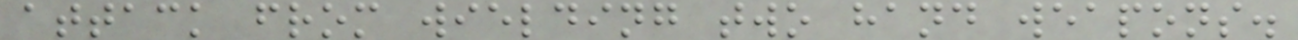attack from wielding two hand weapons.
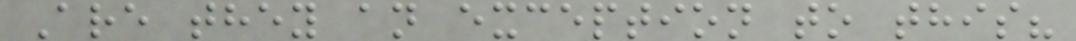Are they an exception to this?
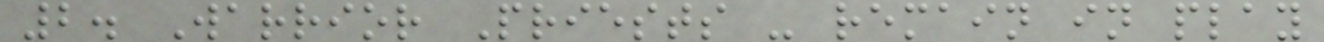2. Warrior Priests - remain in play
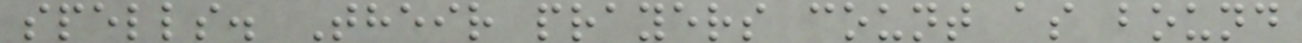spells. Their prayers count as bound
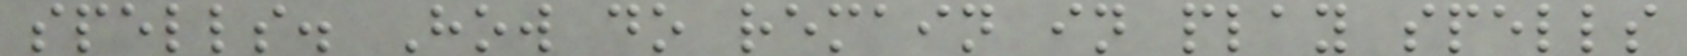spells. How do remain in play spells
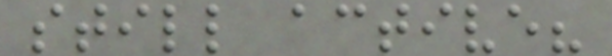still active?
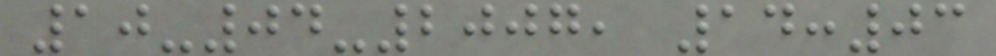10-04-2007, 14:03
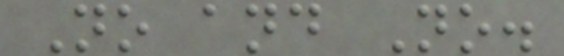No and No.
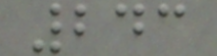243
